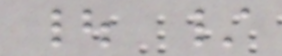| /
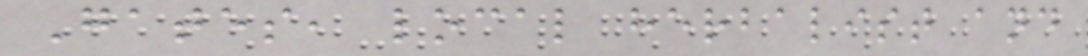Gates, local herbalist and
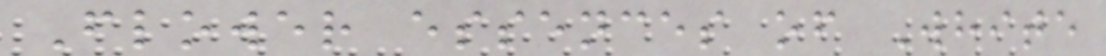Flower essences of White
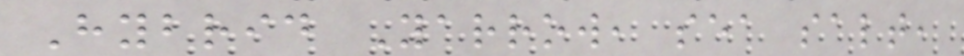Hybrid Yarrow, sea salt,
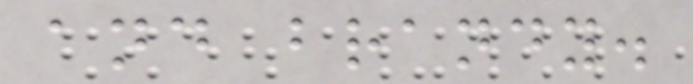and brandy.
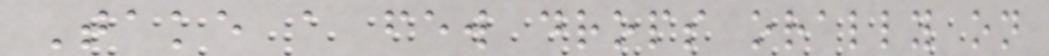Take a few drops orally on
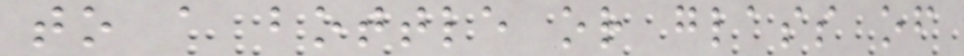to a bottle or glass of
